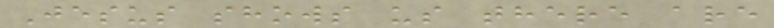Jesus shows us there are
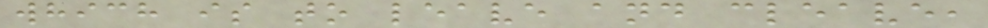which is to leave and cleave,
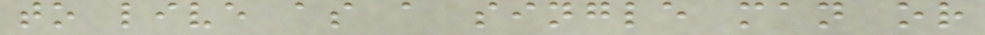to live as a single man or
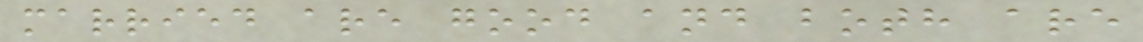married are good and both are
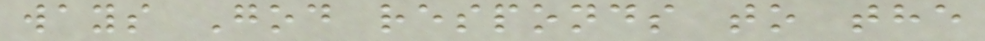ways God responds to the
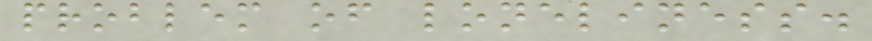problem of loneliness.
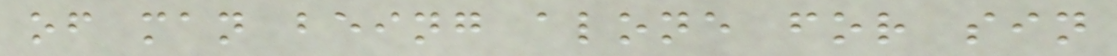of man being alone for sin
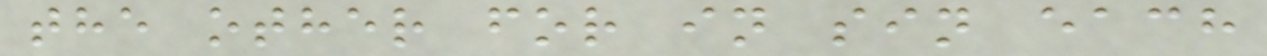the other for in sin each
